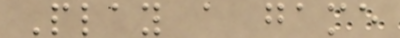Play a game
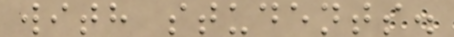with students.
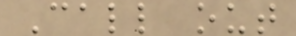Call out
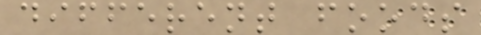different foods
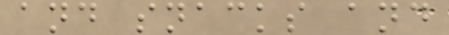and snacks and
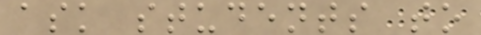ask students to
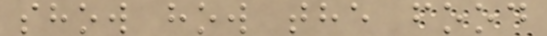show how the food
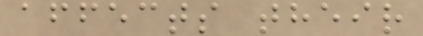affects their
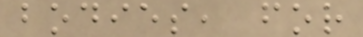bodies, for
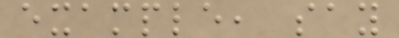example, say
